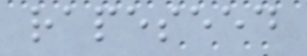rapeseed
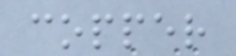copper
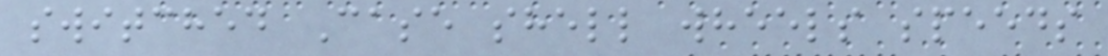switched Case shell wheels speeds
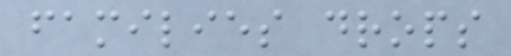families drops
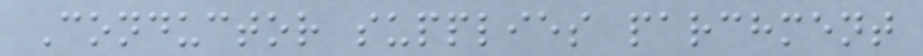Conductor supplies parchment
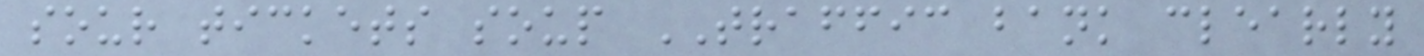sour tickets soup TRAFFIC bank clearly
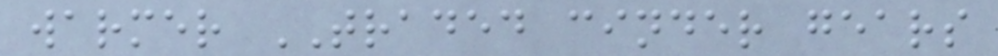warmer TRADED cinder gears
